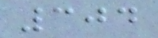304
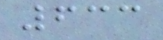633
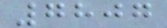7807
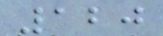120
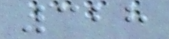328
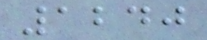1240
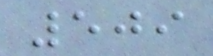509
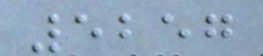5257
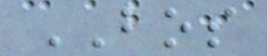BOS
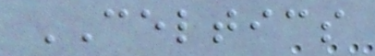CELTICS
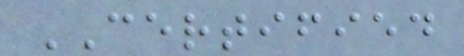CERTIFIED
